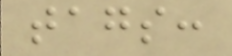tags:
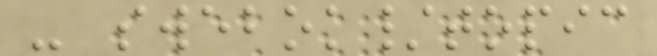- swebok/topic
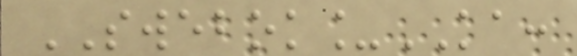SWEBOK_KA:
